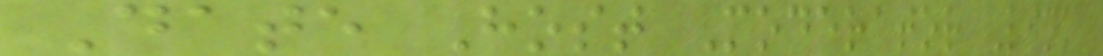Date Host Moderator Link
